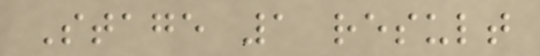Stage 1 result
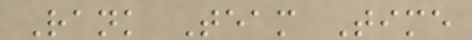Rank Team Time
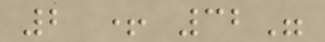2 + 32"
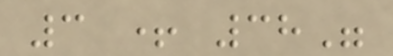3 + 38"
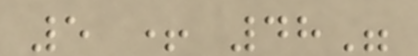5 + 48"
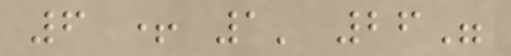6 + 1' 26"
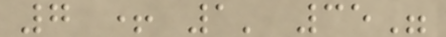7 + 1' 35"
